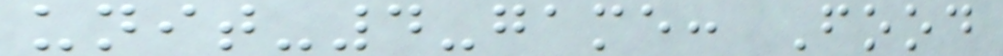unit-4-game: Food
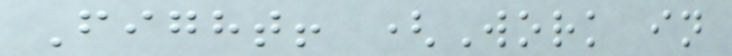Fight! (Work in
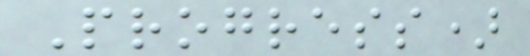Progress)
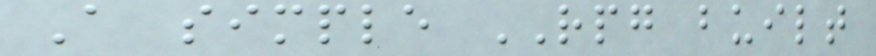A simple RPG built
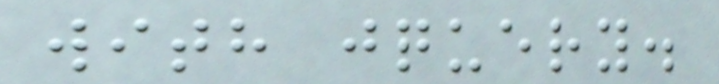with jquery.
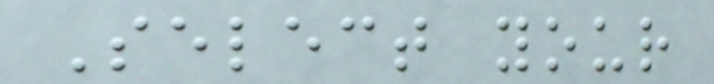Select your
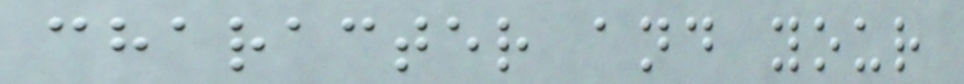character and your
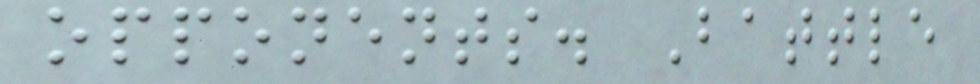opponents. Battle
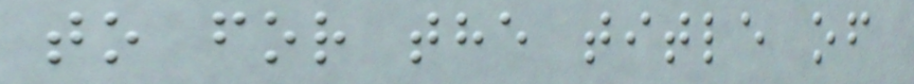to for the title of
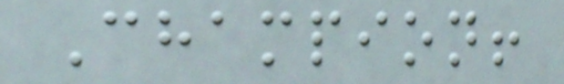Champion!
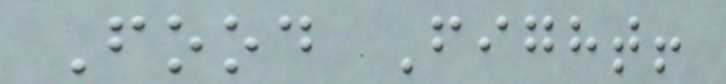Food Fight!
